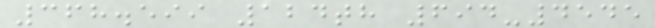368.599 124th 694-4545
